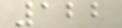122
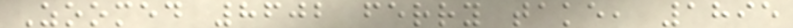Zoomed 8602 ferry take, 1895
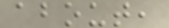about,
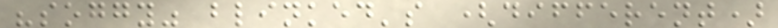"soggy" blinked's (different)
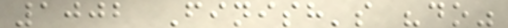1002 Finish's "do"
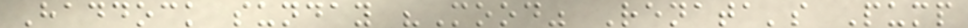Haddock sunday "Mood" Renata's Pump
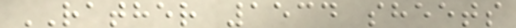RATHER 1534 sheets
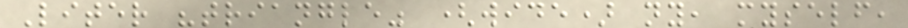Liter "triangle" (wide) ny, myself,
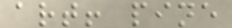art! pine
